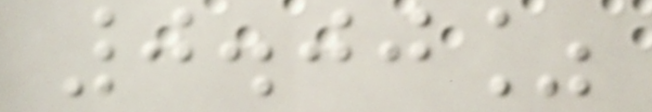0.00%
